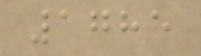1785
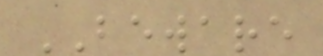BEWARE
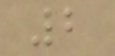2
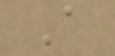A
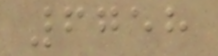6758
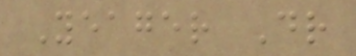Yeager Dr
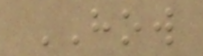HOW
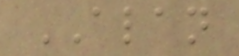ALAN
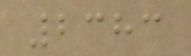2383
